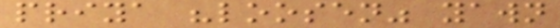priya "loosen" yawn
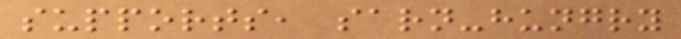supports, sarn-hungry
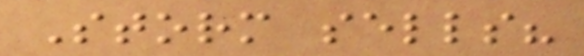Storm sells?
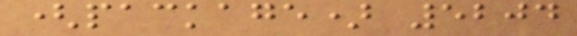(package) 5204
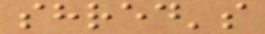shred's
